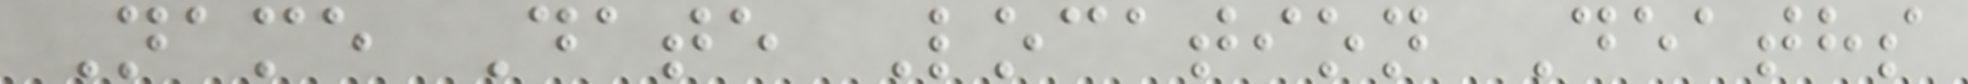Name Date Location Deaths
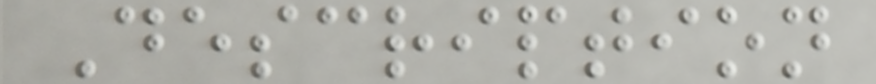Description
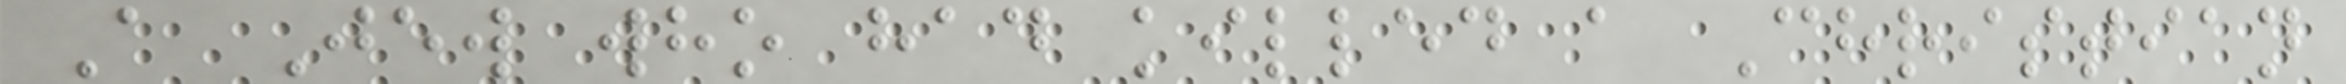A Jew who had killed a Christian
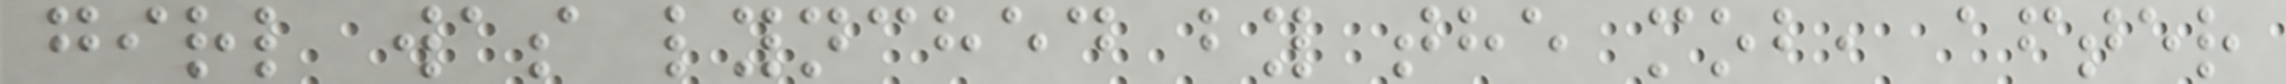girl was lynched by the mob, after
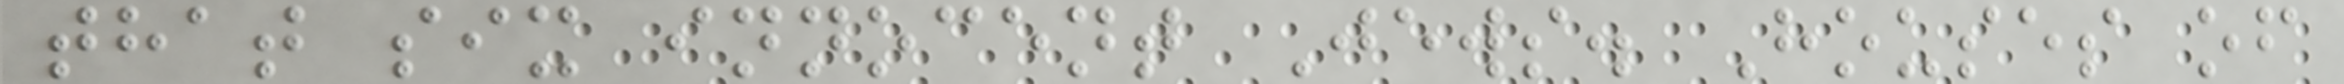that six innocent Jews. Houses of
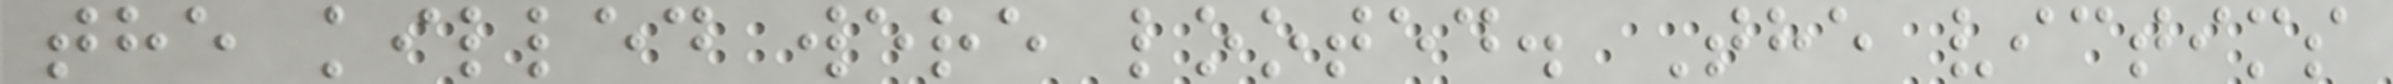the killed were looted. The victims
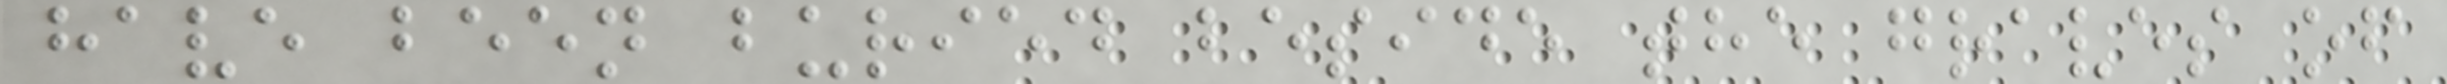have been buried beside the graves of
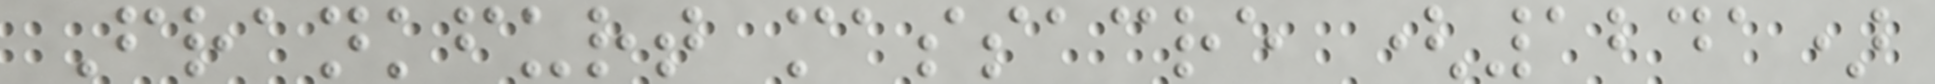Frankfurt massacre (1241)
